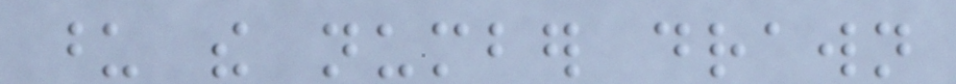upon the number drawn
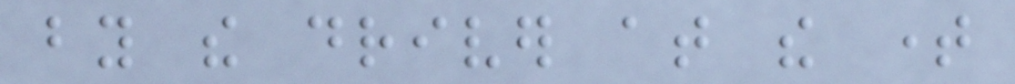by the driver at the time
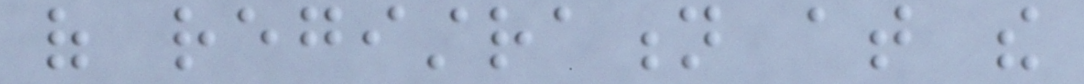of registration at the
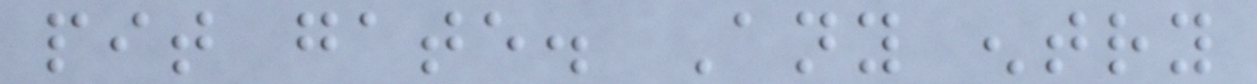pit gate. Any entry
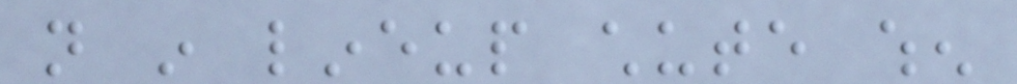not in lineup chute when
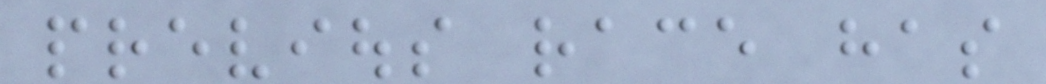previous race has
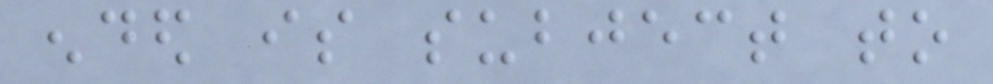ended is subject to
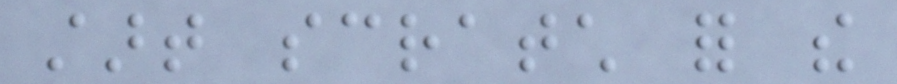start scratch for the
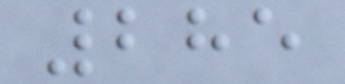285
